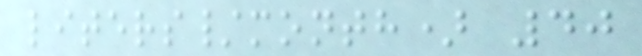liters/month) 40
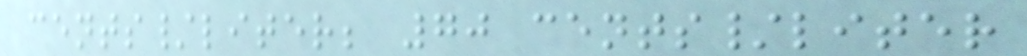cents/liter; 70 cents/liter
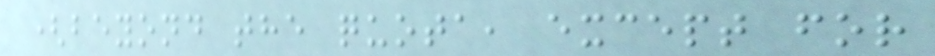(beyond the quota, except for
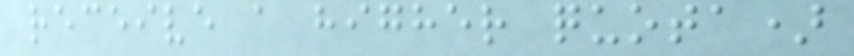receive a higher quota)
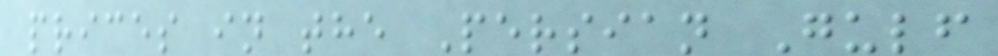prices in the Persian Gulf
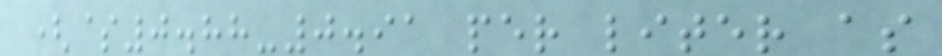($0.88-0.91 per liter as
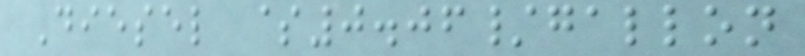Diesel $0.06/gallon
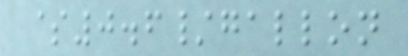$0.6/gallon
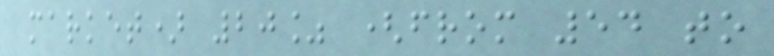market) 20% (from 54 to
